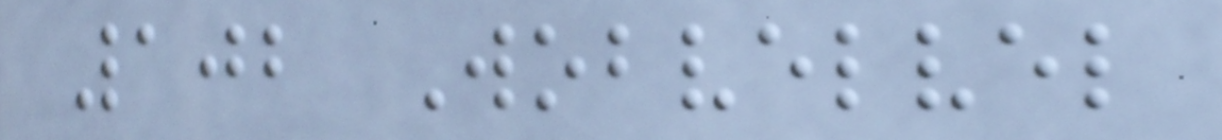102 Wobvelvel
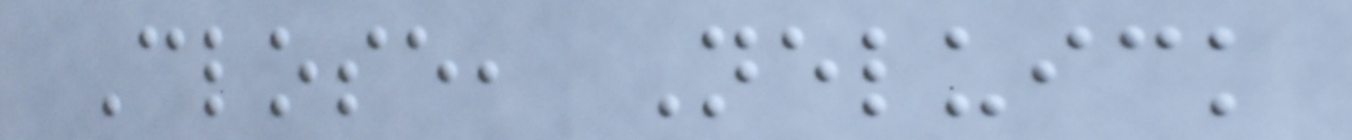Close, Neluick
